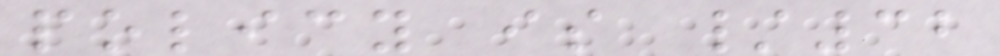policy is /32
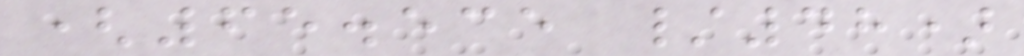(65.535 /48)
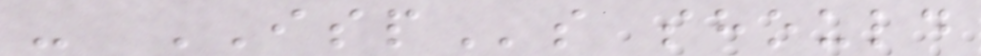- ISPs should
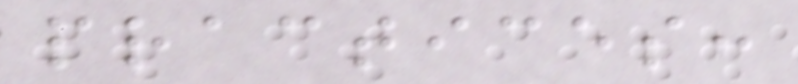practices:
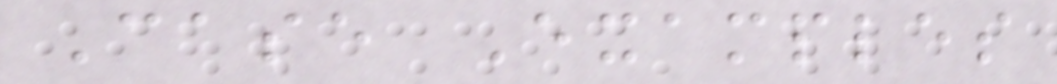Case Examples
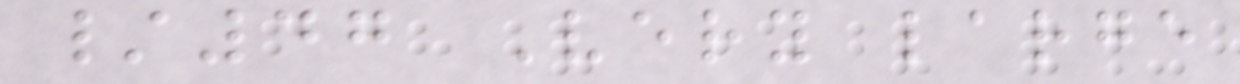/47 Very large
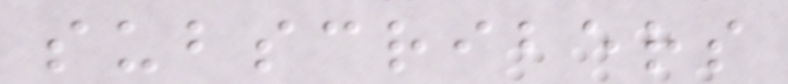subscribers
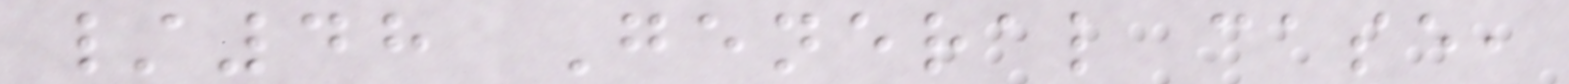/48 General case,
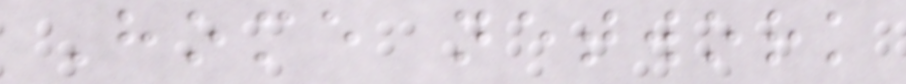Home network
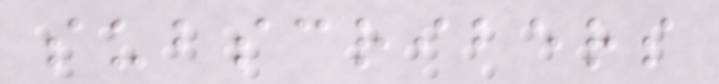subscribers
